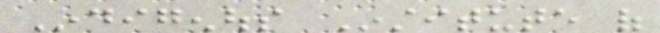Indigenous Institute of
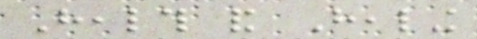Health and Healing
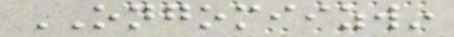ONGOMIIZWIN
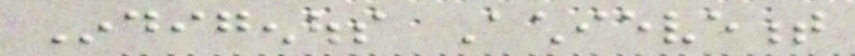Indigenous Achievement
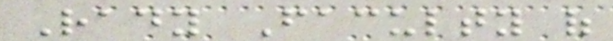Rady Faculty of
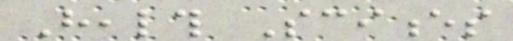Health Sciences
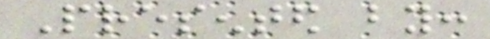Presented by:
